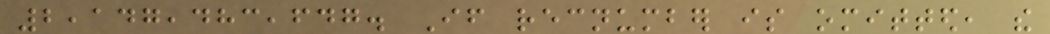2,147,483,647. If recnumber is omitted, the
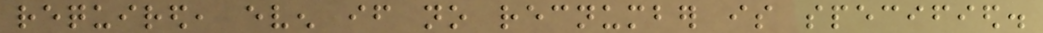required, even if no recnumber is specified.
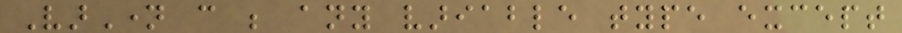VarName can be any variable type except
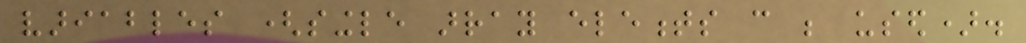variables (single array elements can be used).
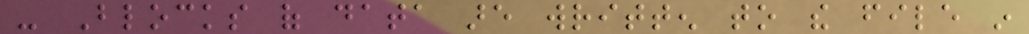- Blocks of data are written to the file in
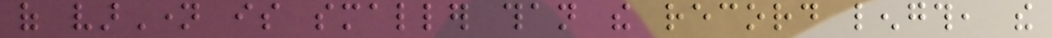of varName is smaller than the record length, the
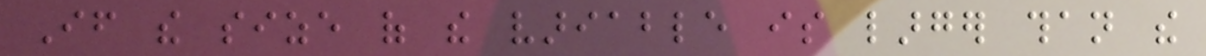If the size of the variable is larger than the
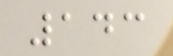143
